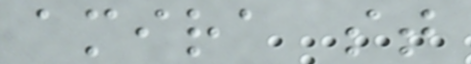amira st
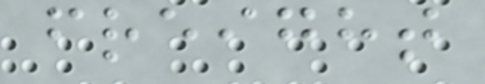freight
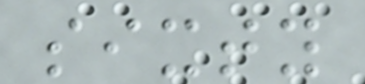sixty
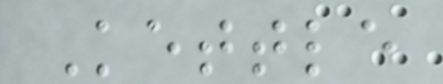Kettle
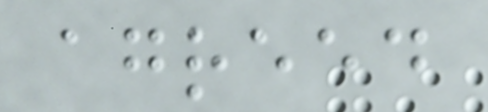agreed
